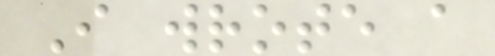I wrote a
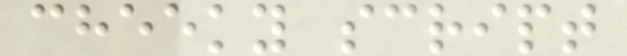cheeky script
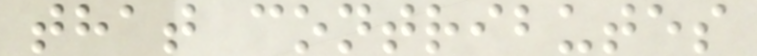that contributes
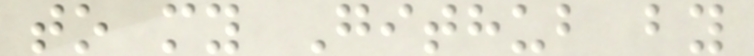to my Github by
